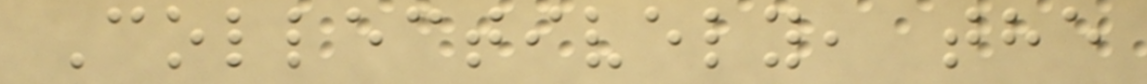Collectively, the
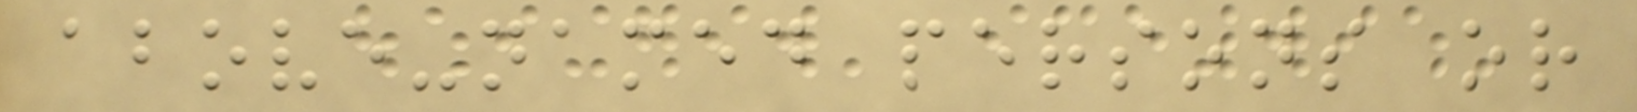above-named persons or
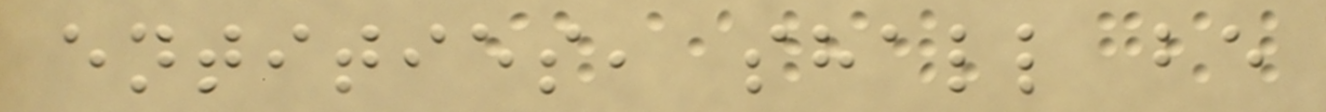entities, shall be
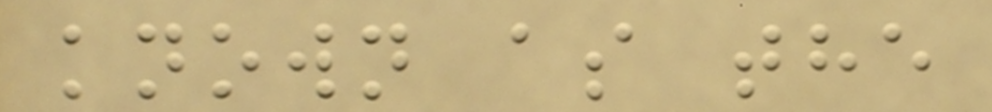known as the
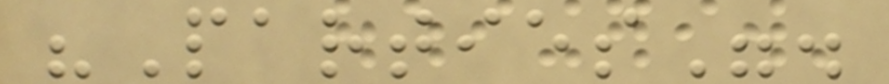"Parties".
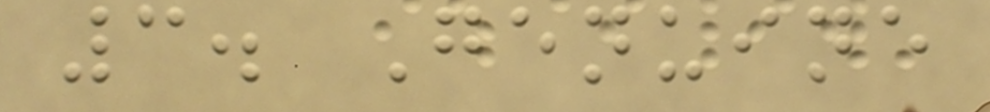3. Genuine
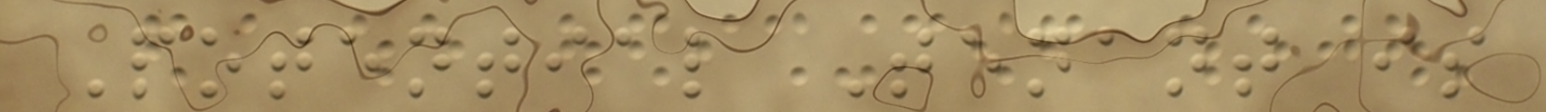Potential Tenant is
